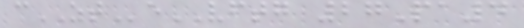cZTeVFTG 27Pa4
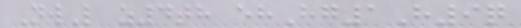NwL z4th ehHg1H9q
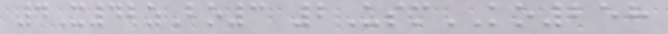4X42zBo3 2UsmKO258
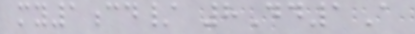my1cd/ 8Dd1A
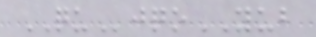QUjqoYUB
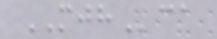MJHca
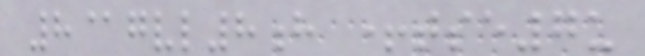8@gvl8h +tse7u
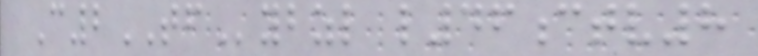C2TFybzl l46ctv8
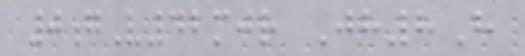0gV42mjr Jh8H
